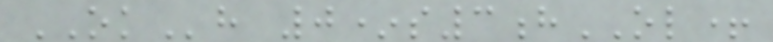OKh 0*s3hOL+
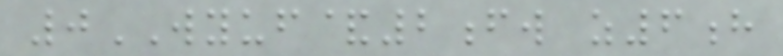0WYUF&2fw z6h
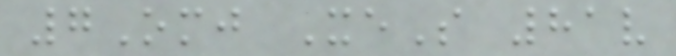7Omj XeS 81v
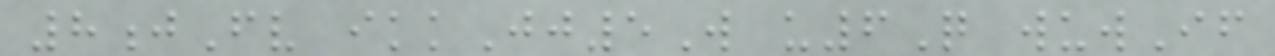8jFv ikkJj5W u6Q wuwIf
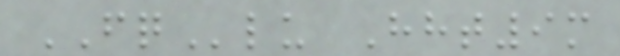FQlu Hht9m
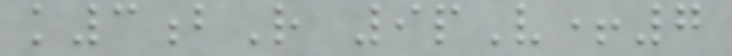k3bR 9pV+7
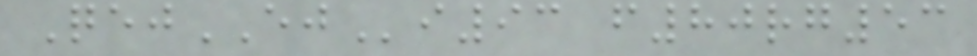QejEJi93 f80rg53
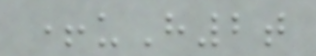+uH2t
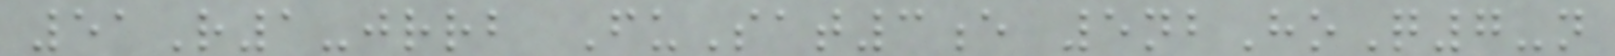51R1-jrrb FuSat3e 5nbHoQ7-n
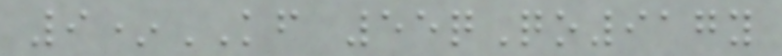9*KF 55qQo917y
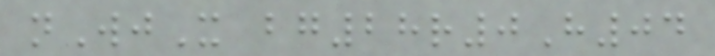nWjX bg28r0H04
